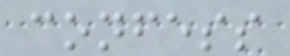confess
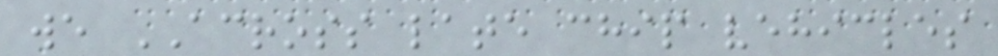we ACROSS late chip vehicles
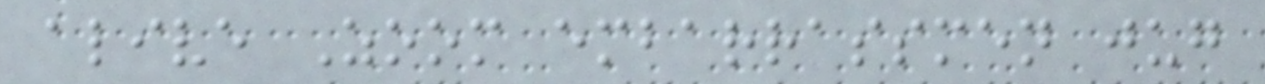alive Zoom embarrassmen jug
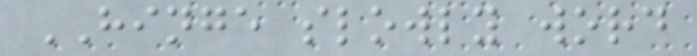HINGE slowly word
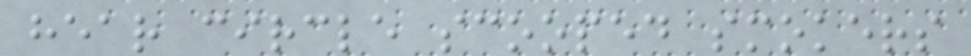hear circle scooped smokers
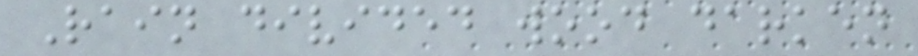Rain divided wood darken
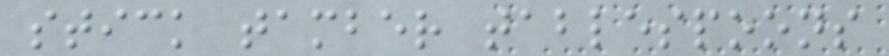stick tamber tablespoons
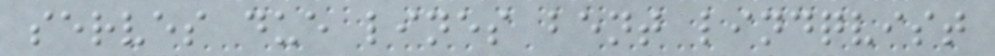serves due lines bent lindqvist
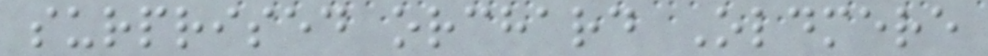surprised orchard Oldmere
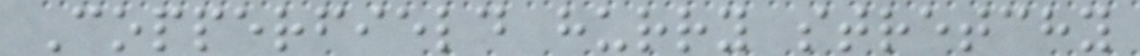Copperfield hurry stretchy
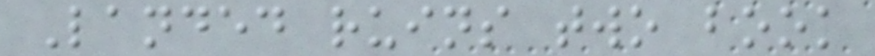Landed ruins two book
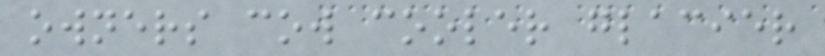owners cow cooler glacier
